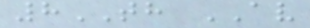8TH AV
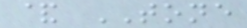& TONE
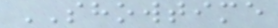SHOWTIME
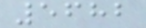5682
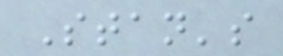Stan's
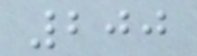200
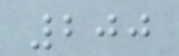200
